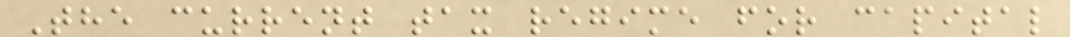The current tax regime for capital
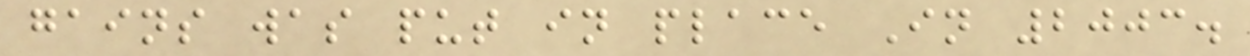gains was put in place In 2003.
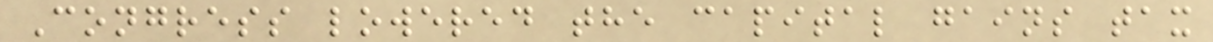Congress lowered the capital gains tax
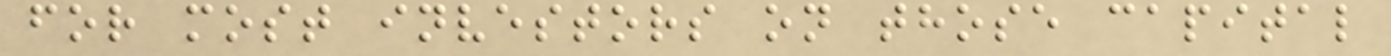for most investors on those capital
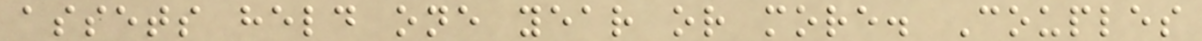assets held one year or more. Couples
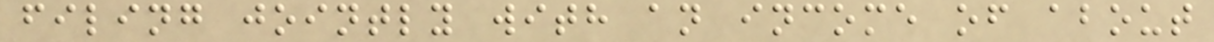filing jointly with an income of about
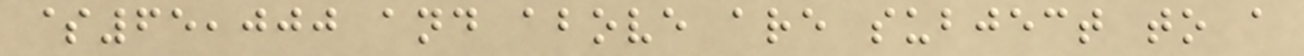$65,000 and above are subject to a
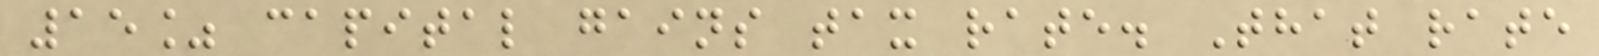15% capital gains tax rate. That rate
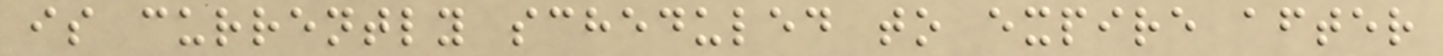is currently scheduled to expire after
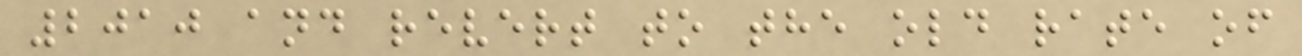2010 and revert to the old rate of
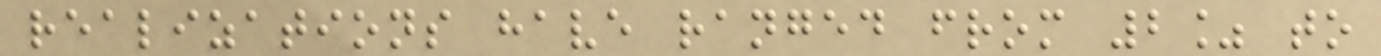realizations have ranged from 2% to
